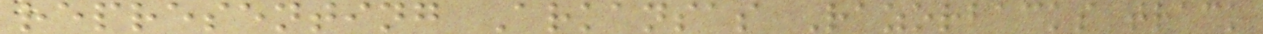representing Arkansas Razorbacks track
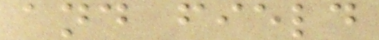and field
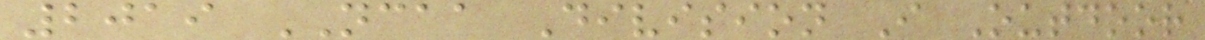2019 NCAA Division I Outdoor
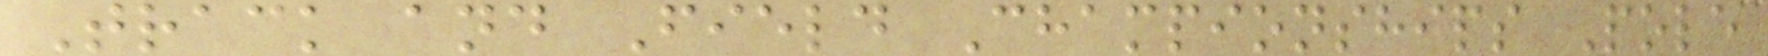Track and Field Championships Pole
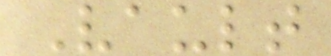Vault
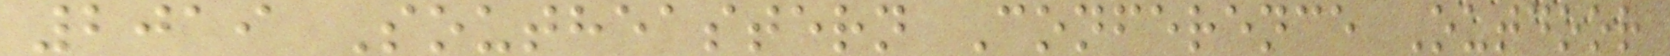2019 Southeastern Conference Outdoor
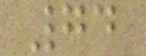74
